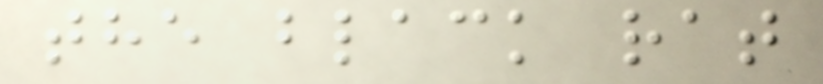the black rat
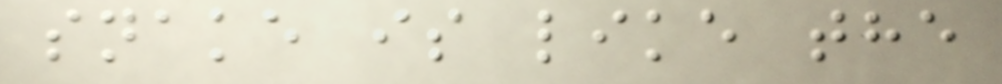snake is like the
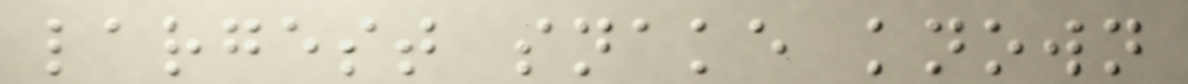largest snake known
